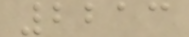2213
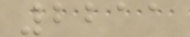2211
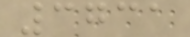3731
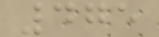475
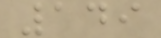149
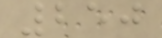250
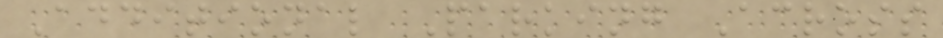Additional Parking Across
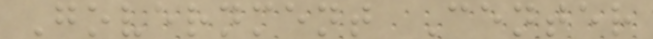Government Center
